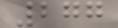277
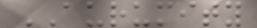AURUMITY
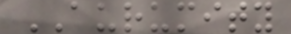AURUMITY
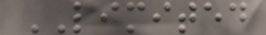LIMITED
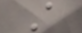A
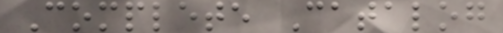Complete Catalog
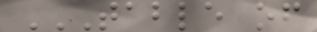TABLE OF
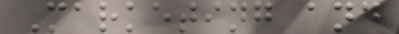Marketing and
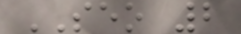SEO 2
